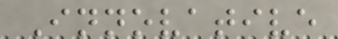Innovative
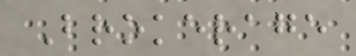Brokerage
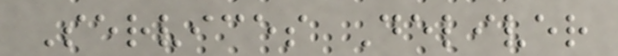Services Deliver
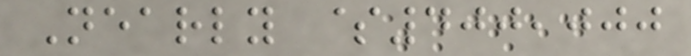Nearly $400,000
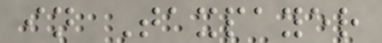in Taxpayer
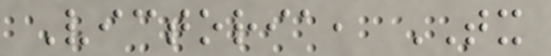Victoria, TX
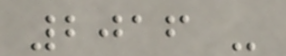2016 -
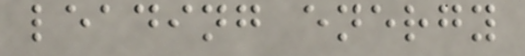leading energy
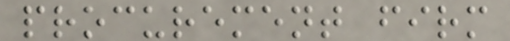procurement firm
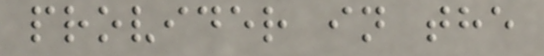provider in the
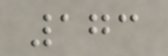173
